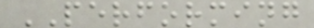PERFORMING
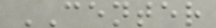CENTER
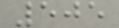505
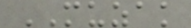MUZAK
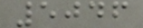5046
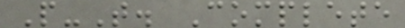P-T. Complete
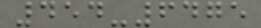454-6475
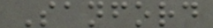Sanford
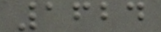1624
